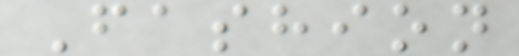Fashion
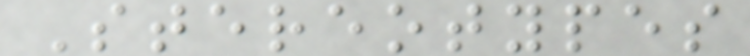Stereotypes
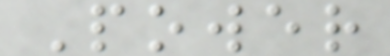Power
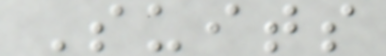Suits
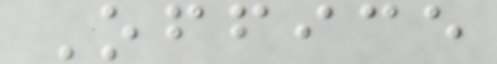Office
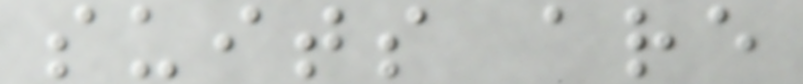suits are
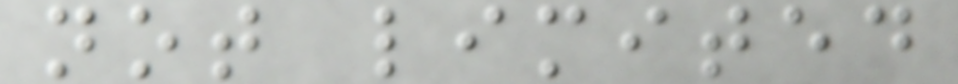not limited
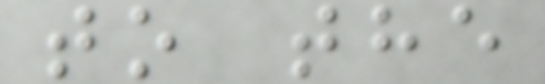to the
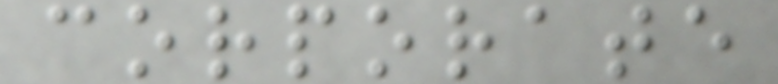corporate
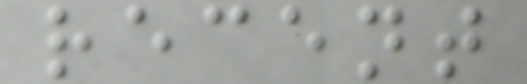recent
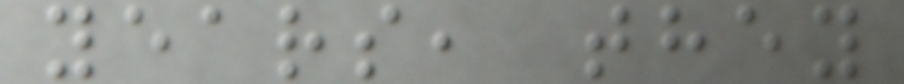years, they
